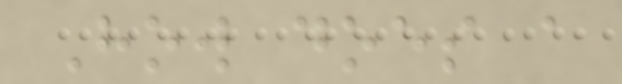How does a
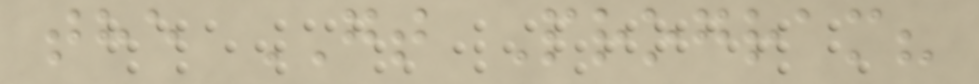the GT Program?
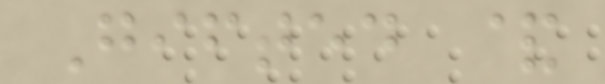Gifted &
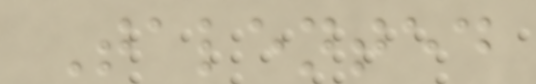Talented
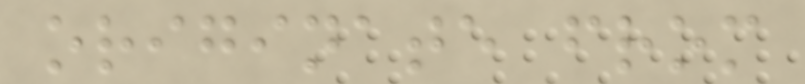originate from
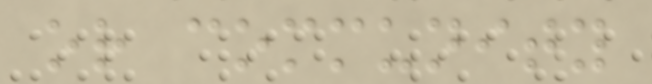or community
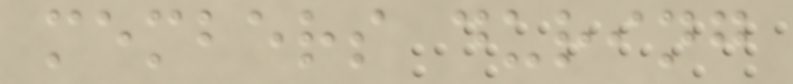members during
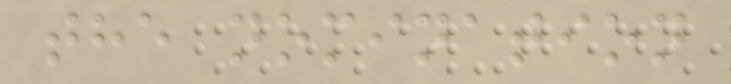the nomination
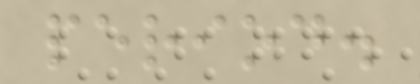period.
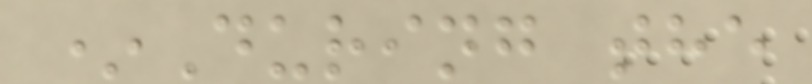*During the
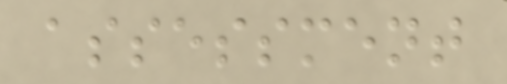assessment
